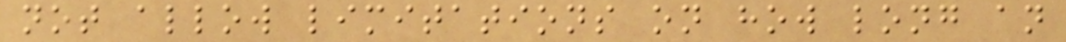not allow limitations on how long an
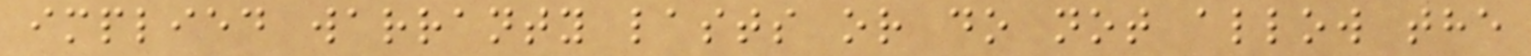implied warranty lasts or do not allow the
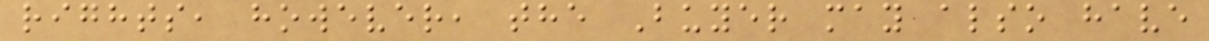rights, however, the Buyer may also have
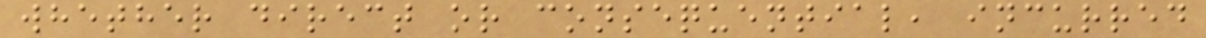whether direct or consequential, incurred
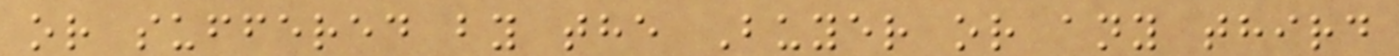or suffered by the Buyer or any third
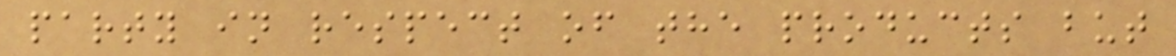party in respect of the products but
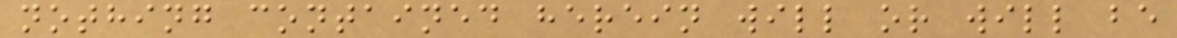nothing contained herein will or will be
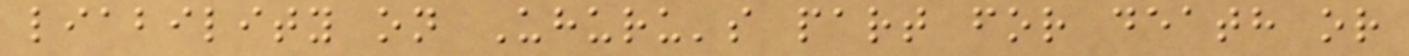liability on Uhuru's part for death or
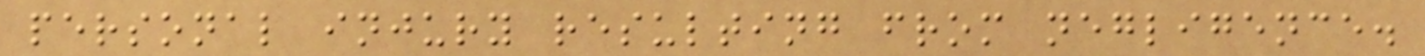personal injury resulting from negligence.
